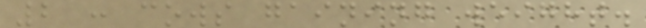2 : cows gaining weight.
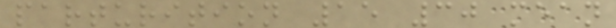parturition 15 30 mean
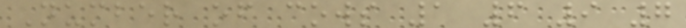Number of cows 1 6 9 7
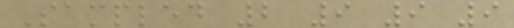Sampled 2 9 9 9
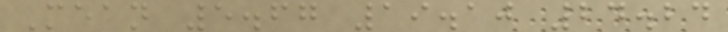Mean 5.67 19.10 24.24
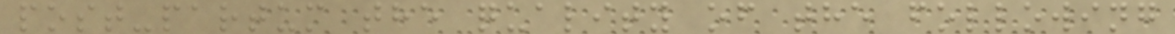post-partum the quality of the following
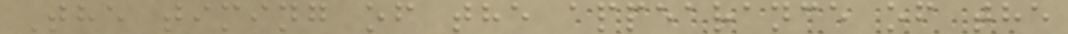The timing of the appearance of the
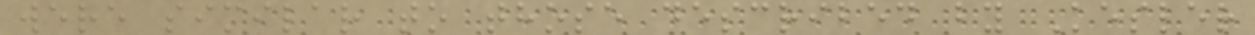were similar to those described by Kesler
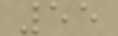55
